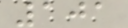101
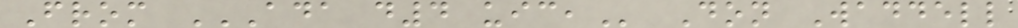From ADA D4 UIC, Don Waddell
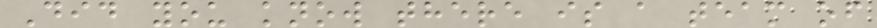Did you know there is a team of
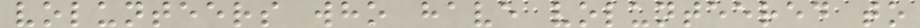volunteers who have volunteered to
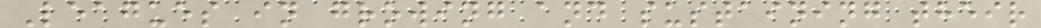Leagues in growing and sustaining their
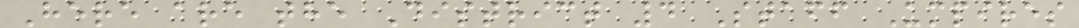Here are the District 4 Staff Umpires
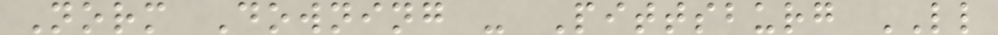Norm Downing - Pittsburg LL
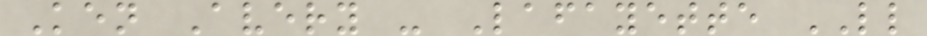Ken Avery - Lafayette LL
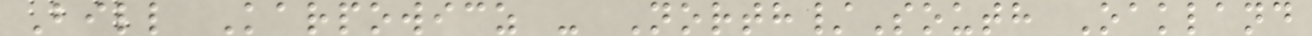Bill Karpowicz - North/South Oakland
